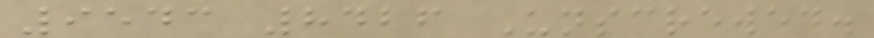9543 8426 Unscrewed.
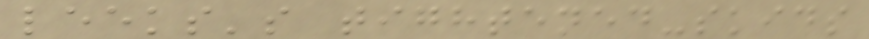leeks's tightened-skids
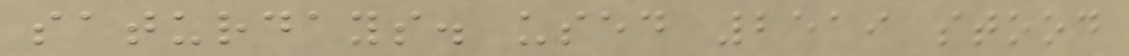saturdays. used 2519 stood
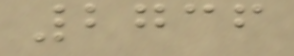2736
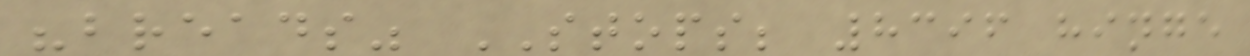"breads" STOPS; 8396 hinge
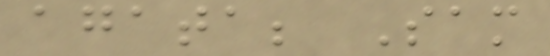agata; Sam
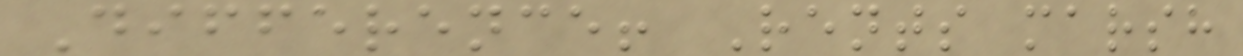Difference! Rents marsh
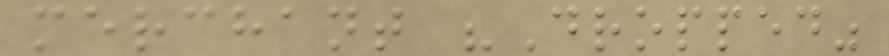merchant "Dropped"
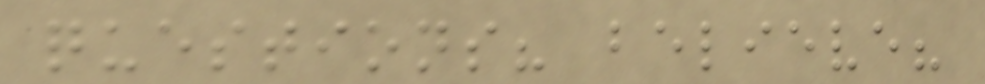questions? believe?
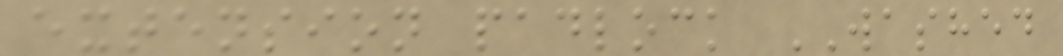extension padlock WASHED
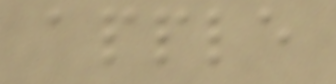apple
